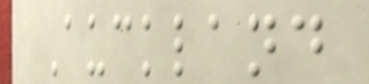Auckland
